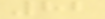82
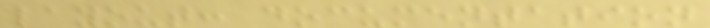layout: documentation
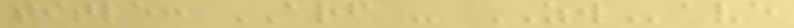title: ARF - ZWave
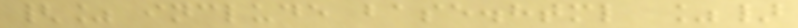{% include base.html %}
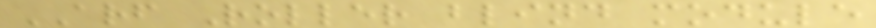ARF Roller blind module
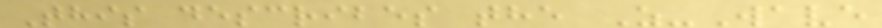This describes the Z-Wave
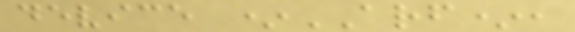device *ARF*,
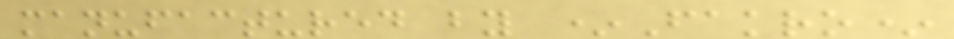manufactured by *Fakro*
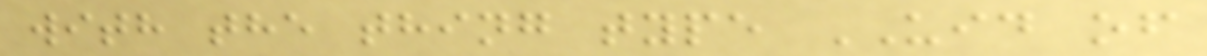with the thing type UID of
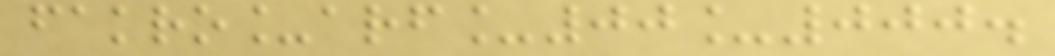fakro_arf_00_000.
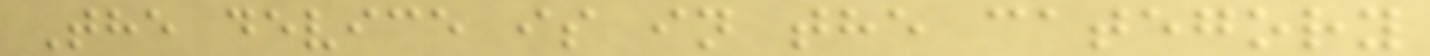The device is in the category
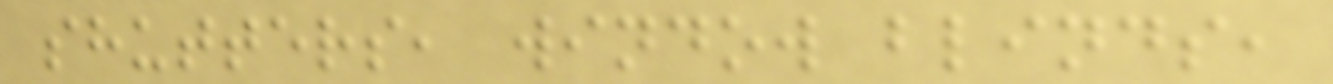shutters, window blinds,
